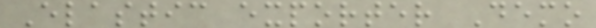Elastic exporter Demo
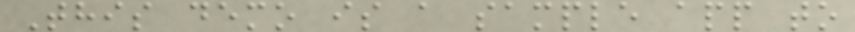This demo is a sample app to
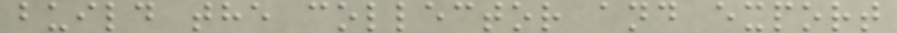build the collector and export
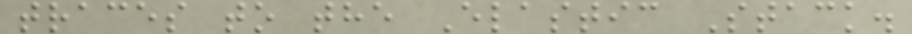traces to the Elastic Stack.
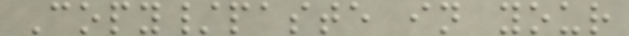Copy/paste in your
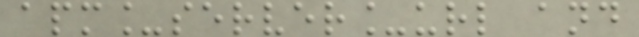apm_server_url and
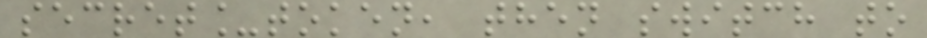secret_token, then switch to
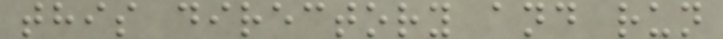this directory and run
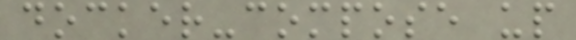docker-compose up
